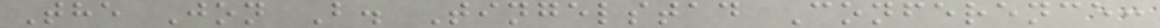The Jon B. Tingelstad Conference:
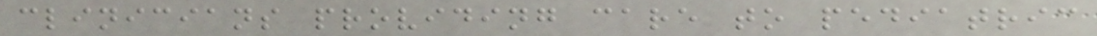clinicians providing care to pediatric
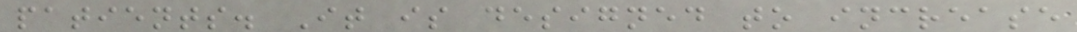patients. It is designed to increase
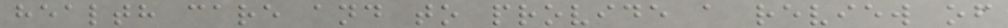health care and to provide a review of
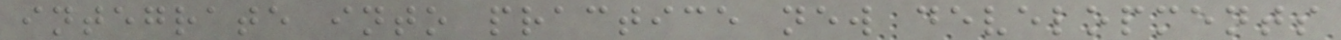integrate into practice new developments
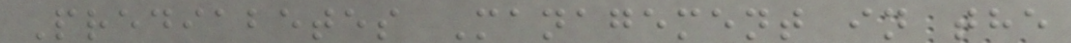Prediabetes Management in the
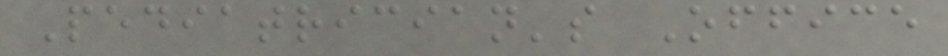Pediatrician's Office
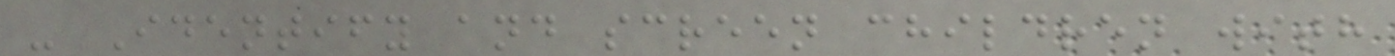- Identify and screen children with
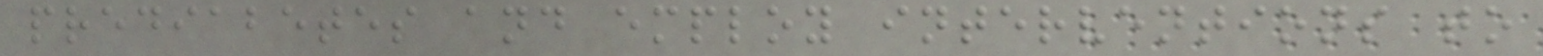prediabetes and employ interventions to
